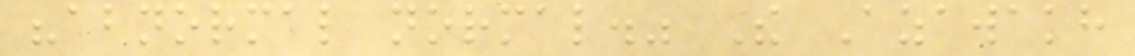"abnormal normal." The Azawakh
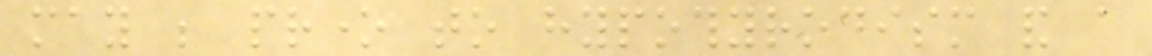may be prone to hypothyrodism and a
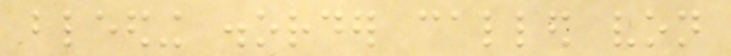bleeding disorder called von
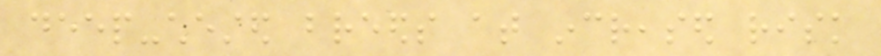deep-chested breeds at increased risk
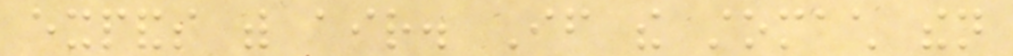expands with air. If the stomach then
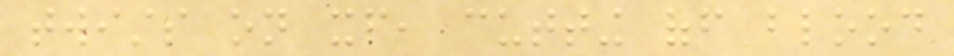twists on itself, cutting off blood
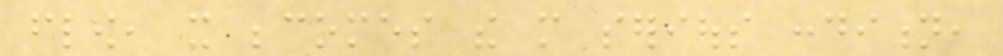flow, it becomes the more serious condition,
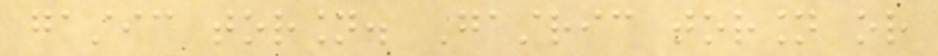gastic torsion. Gastric torsion or
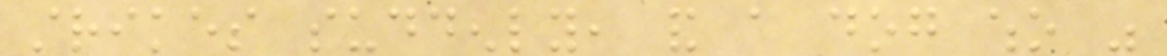strikes suddenly, and a dog who was
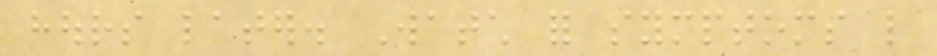hours later. Watch for symptoms like
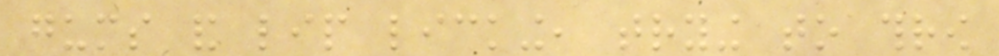gums and lip licking, trying to throw
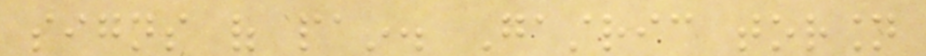signs of pain. Gastric torsion
